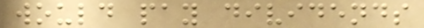would pay dividends
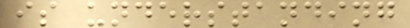is understanding
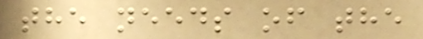the needs of the
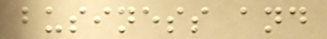business and
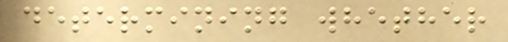determining whether
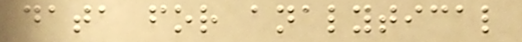data for analytical
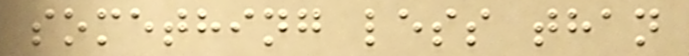something less than
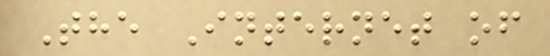The Internet of
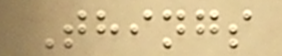Things
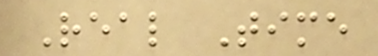Real Time
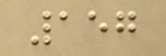157
